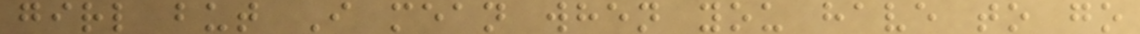girl but I mean when you have to go
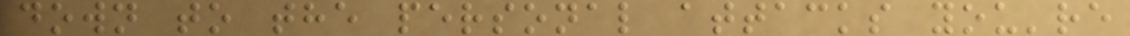down to the personal attacks you're
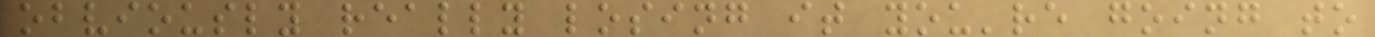obviously really losing it you're going to
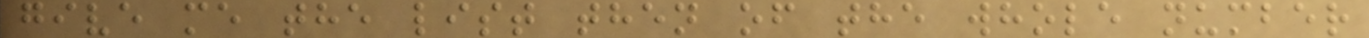give me the list then of the whole number
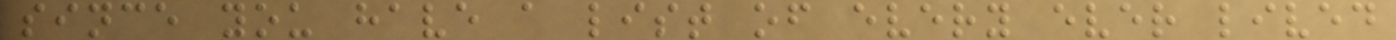since you have a list of every ever lived
